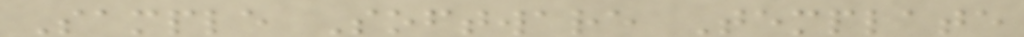Sample Software Template
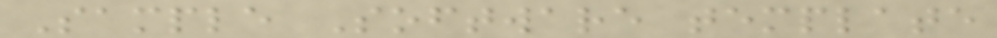Sample Software template
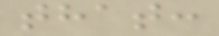that:
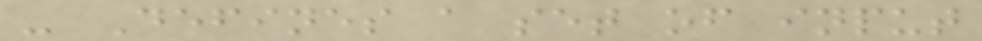- Defines a set of input
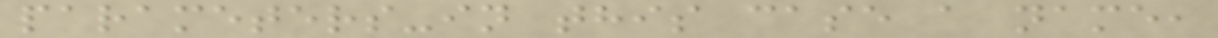parameters-in this case a name,
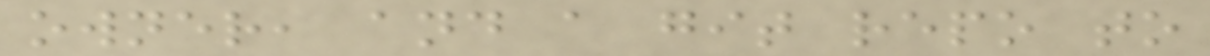owner, and a git repo to
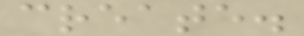create.
